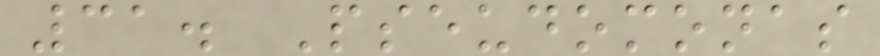31. Pseudomonas
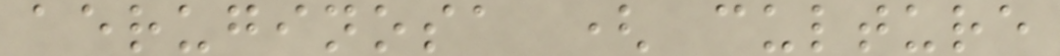aeruginosa ( culture
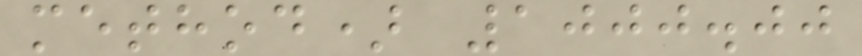method) 1000.00
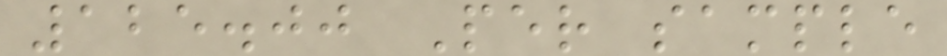125.00 Per sample
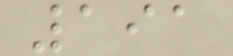191
